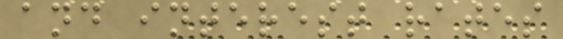and interest rates
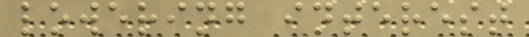lowering interest
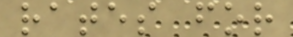rates for
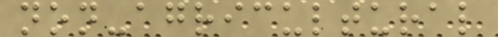non-agricultural
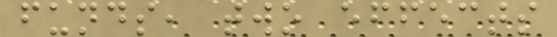funds, two effects
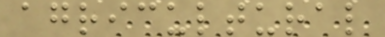agricultural
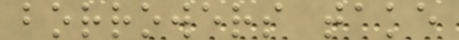borrowers take
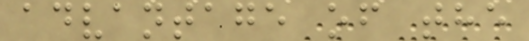advantage of the
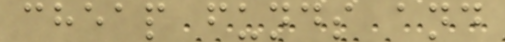cheap funds and
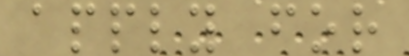apply for
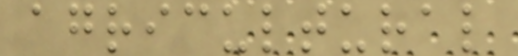agricultural
